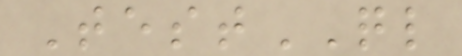TestQL
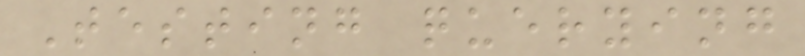Testing querying
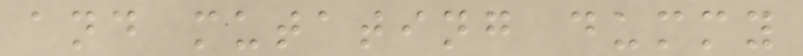and mutating dummy
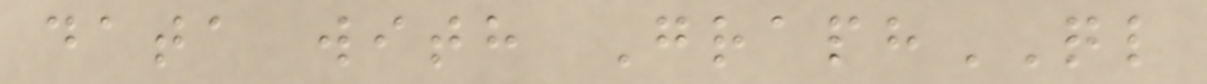data with GraphQL
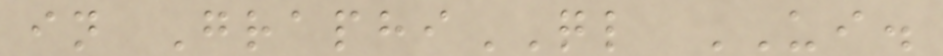in GraphiQL UI.
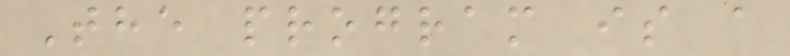The program is a
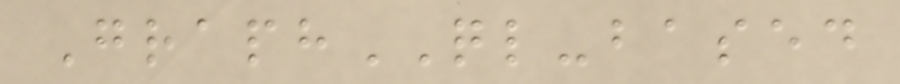GraphQL-based
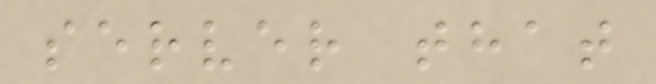server that
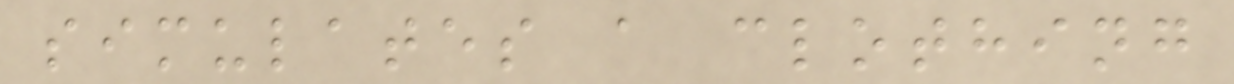simulates a clothing
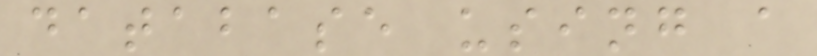database using a
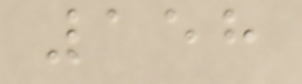158
